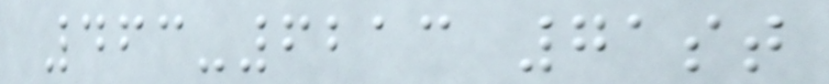463-6213 71st
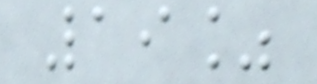19%
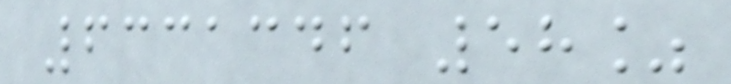6331346 58%
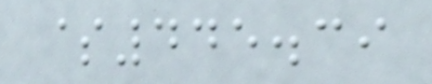$445.39
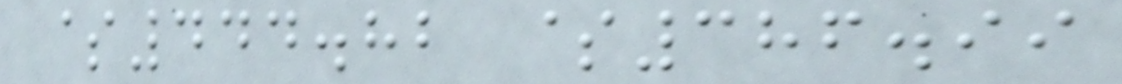$444.82 $386.99
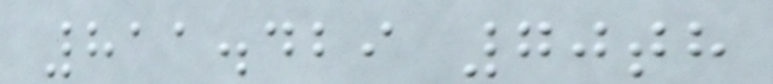811.429 70th
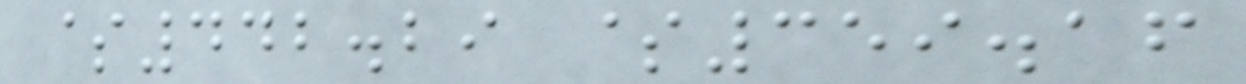$442.29 $359.16
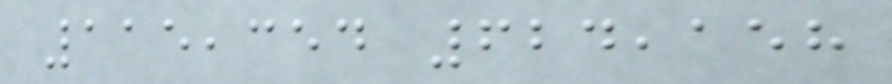115,354 624,158
